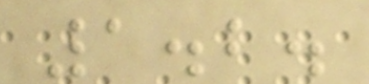1.2.
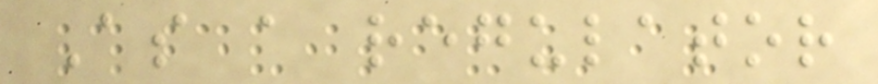As a regulator
